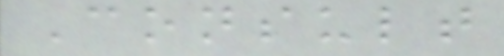Consult
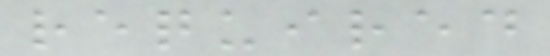required
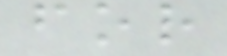for
